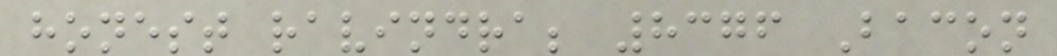honest ravindra; 8376 Bacon
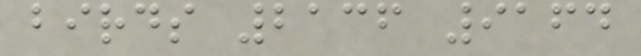birds 2136 9164
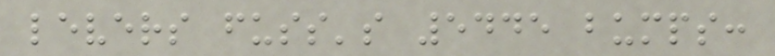levers fuss's 5445 bumps:
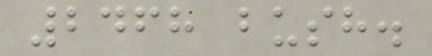2468 bush.
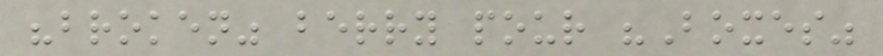"broken" berry pour "Boxes"
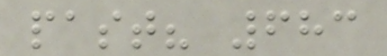past? 683
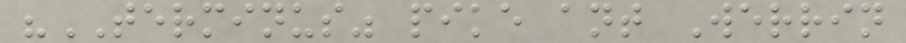"TERMINUS" pike ant Werrin
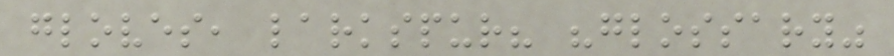gloves, larkspur? "glossary"
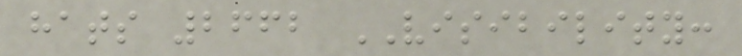hats 2662 VISIBILITY:
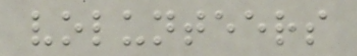volunteers
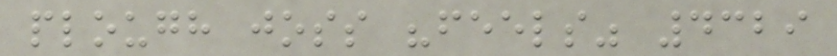plough joss "feels" 4329
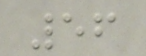56
